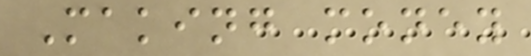Making money
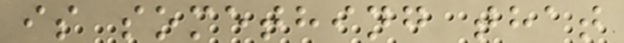is something that
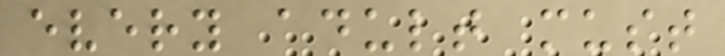every adult must
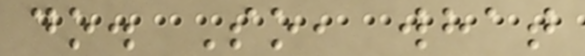do. So, what
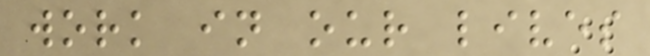work in our lives
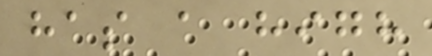has a high
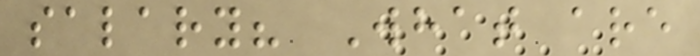salary? What are
